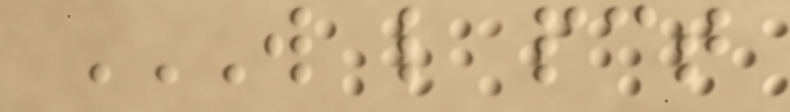W L PCT
